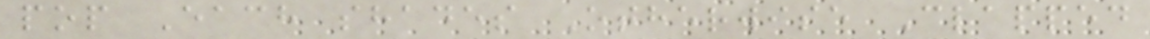pop Each shades Otherwise Clapped
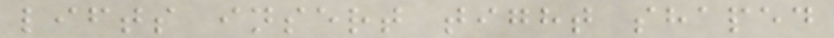lifts insert tight shaped
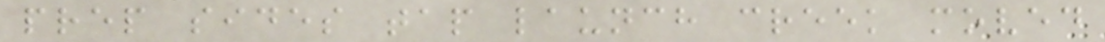prep sides tap launch creek moved
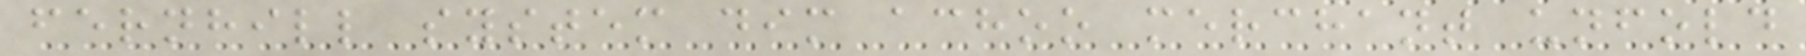fernhill system dim achoo merchant unfold
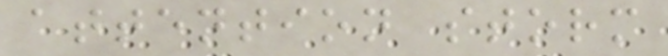attention storm
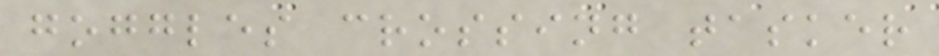goggles crossing tasker
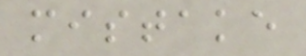mistake
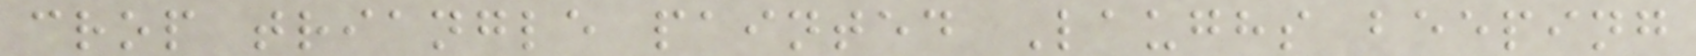crop triangle painted Laughs beeping
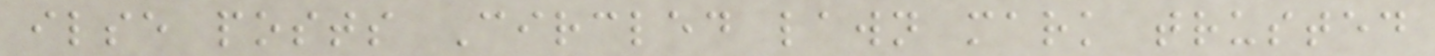ilse posts Circled lawn mark trusted
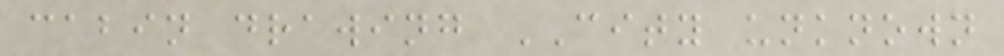cabin drawing CITY unknown
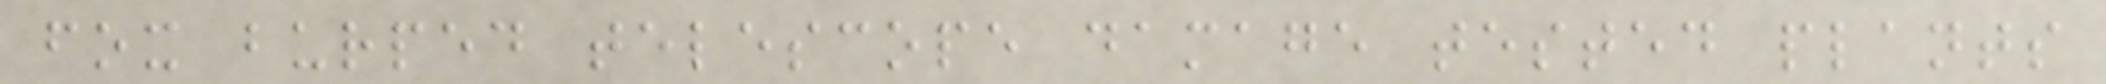fox burped telescope damage tested plants
